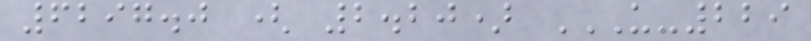6297.0 ( 2.20) U-229
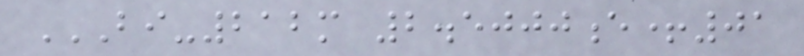BI-212M 2.5000E+01
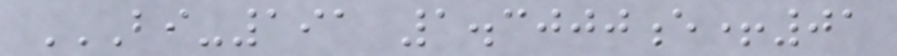BI-191 1.3000E+01
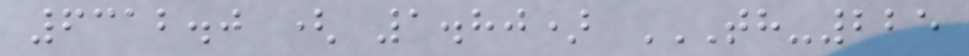6312.0 ( 1.80) TH-225
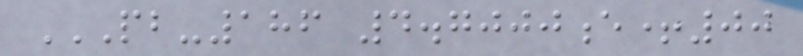PB-186 4.7000E+00
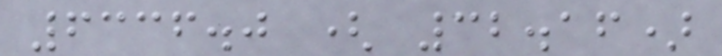6336.0 ( 32.16)
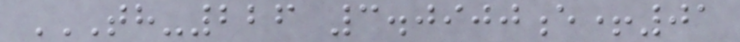TH-226 3.0900E+01
